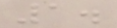1.
